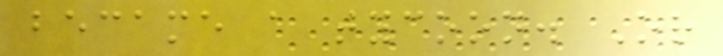became a tycoon. Or
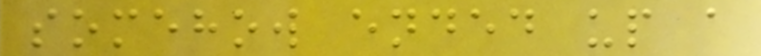somehow ended up a
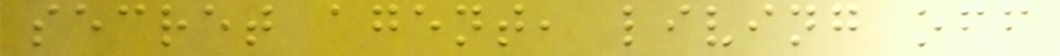secret agent, living off
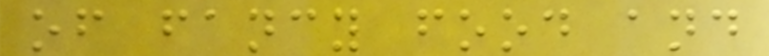of fancy food and
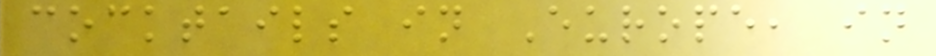cocktails in Europe, in
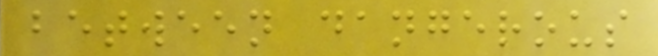between dangerous
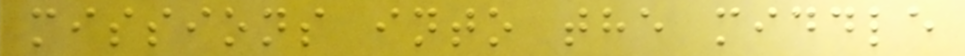missions into the middle
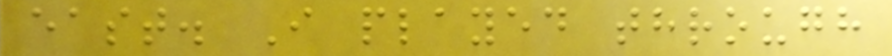east. I played through
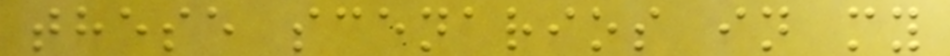these scenarios in my
